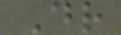Dr
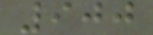900
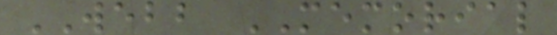WEBB MEMORIAL
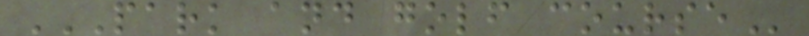PARK AND GOLF COURSE
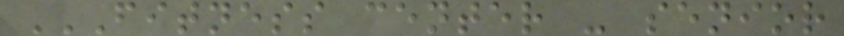FITNESS CENTER - SENIOR
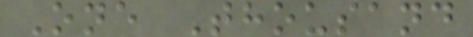One Thousand
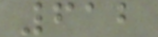612
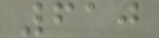610
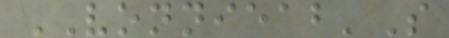VONNIEAB'S
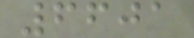6601
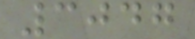3047
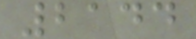2144
